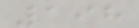198
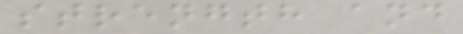strength and
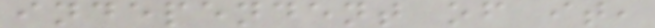independent of it,
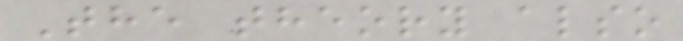The theory also
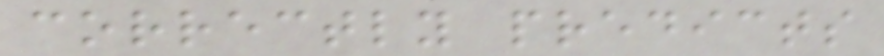correctly predicts
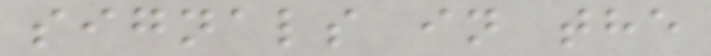signals in the
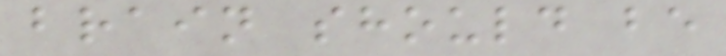brain should be
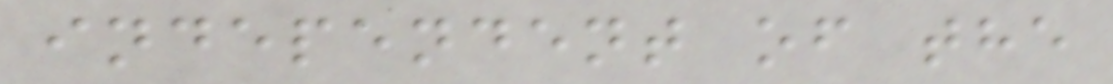independent of the
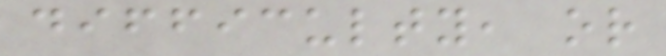difficulty, or
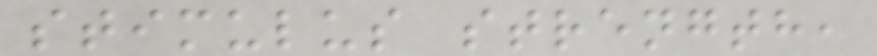stimulus strength,
